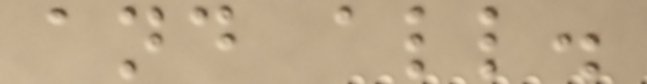and all.
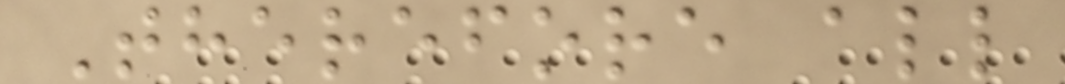Therefore all
